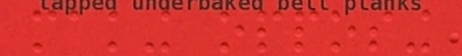making opposing
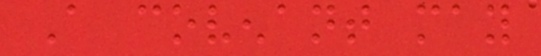A covenant may
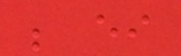be either
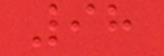98
